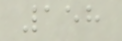158
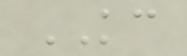KC
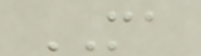MA
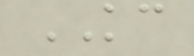KC
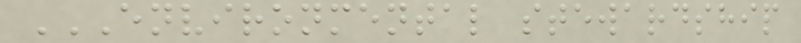ENVIRONMENTAL STEWARDSHIP
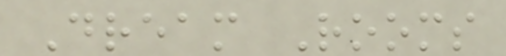Dream Rooms
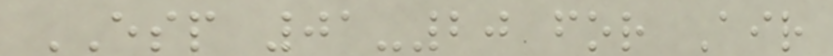ESP 01-20 for Air
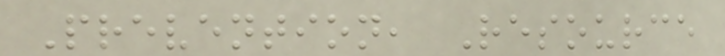Prevention, Resource
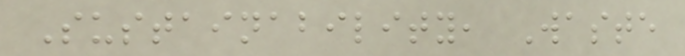Sustainability, Waste
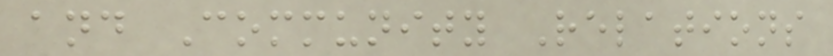and Community Relations
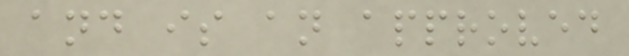and is an approved
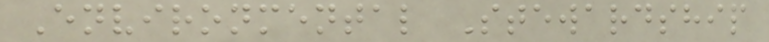Environmental Stewardship
